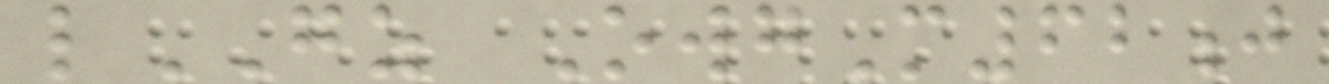lGZ OwgM62j
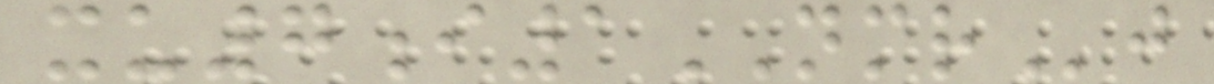xu7i1NMRj
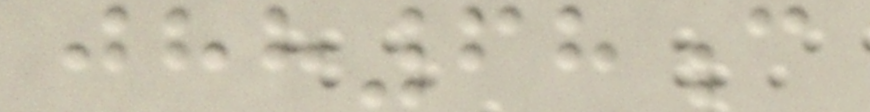jhh68c
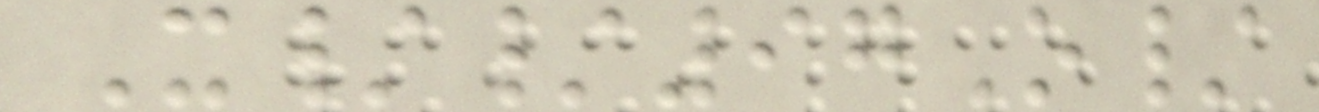X//97O/
